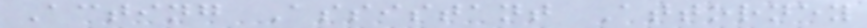Acting Assistant Attorney
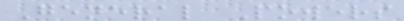General Powers
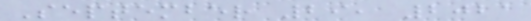September 29, 2021
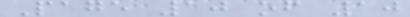Page 10 of 10
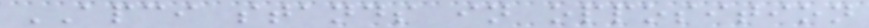APCI stands in opposition
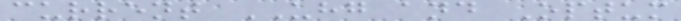current UHG and Optum
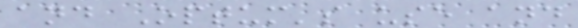and Optum's use and
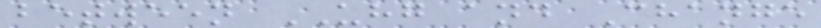between UHG and Change
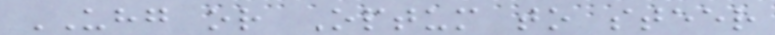UHG or Optum to steer
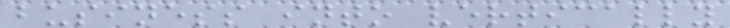business into vertically
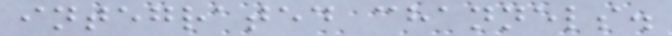integrated channels.
